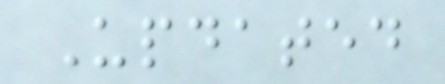Updated
